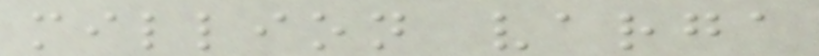million varga
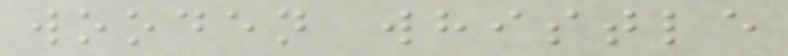wooden whistle
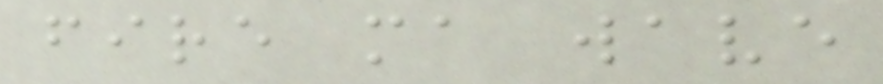fire ma wave
